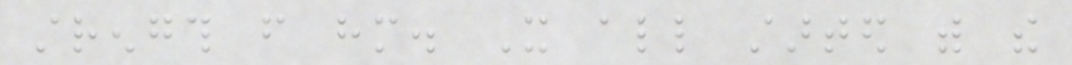strength from him. It all started with the
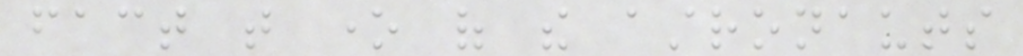fact that one of the astronauts
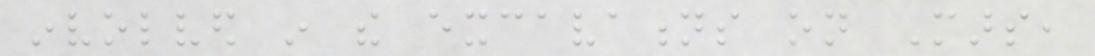involved in the excavations on Mars,
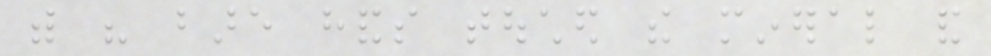with his bare hands touched the mineral and
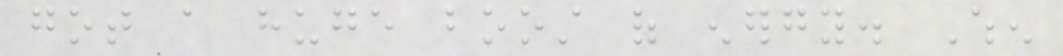got a huge boost of energy. When
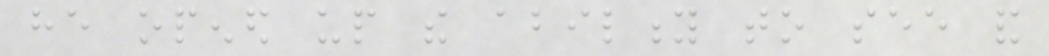he opened up the ability to see and
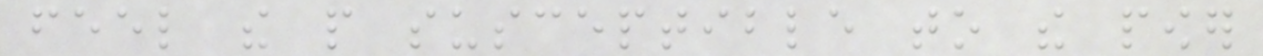feel the people susceptible to the power
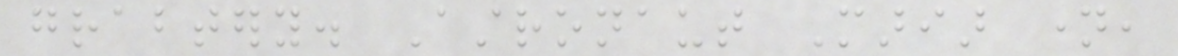grabtery. Astronaut Mariar name,
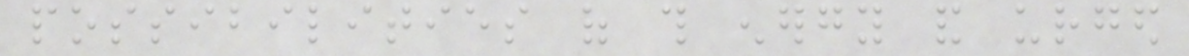possibilities of this energy and urged
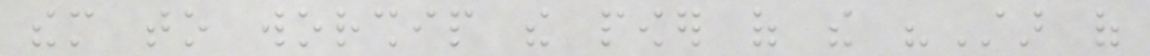them to worship the power of the "Star of
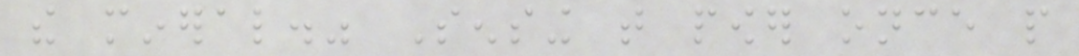the mineral." Sensing that power once people
